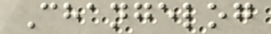Changelog
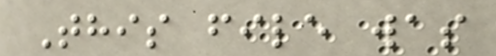This file was
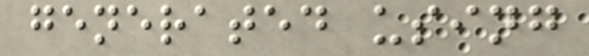generated using
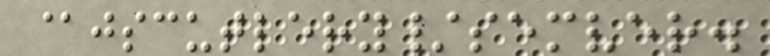@jscutlery/semver.
